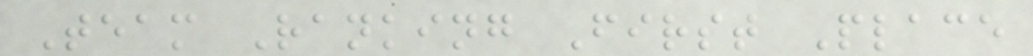Team Ranking First Place
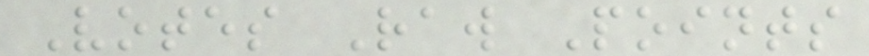Votes Raw Points
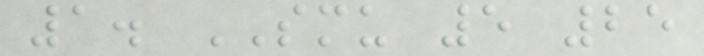1. SMU 5 25
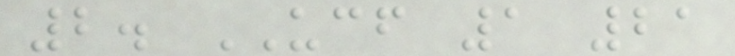2. UCF 1 21
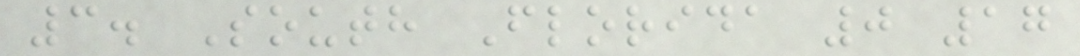3. South Florida 0 17
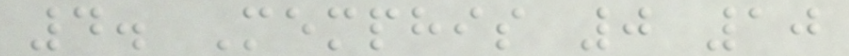4. Memphis 0 10
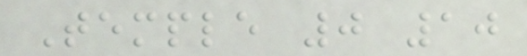Temple 0 10
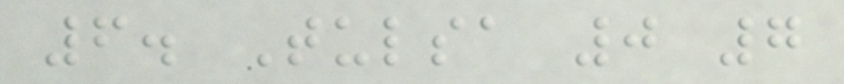6. Tulsa 0 7
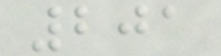201
